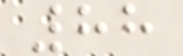88
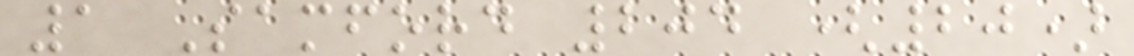1 Samford 204 (20)
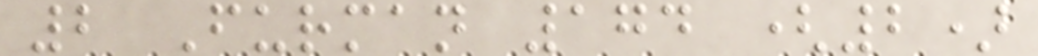2 Furman 174 (2)
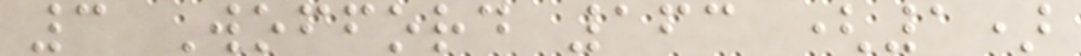3 Wofford 163 (1)
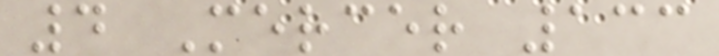4 Mercer 133
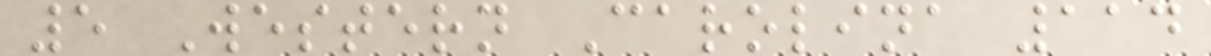5 Western Carolina 114
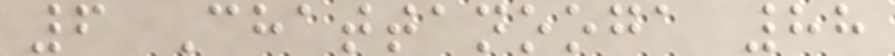6 Chattanooga 88
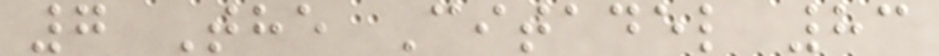7 The Citadel 83
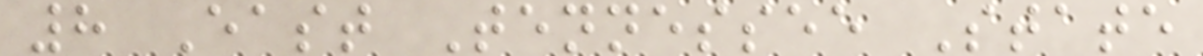8 East Tennessee State
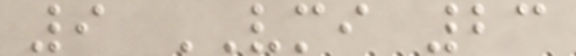9 VMI 23
